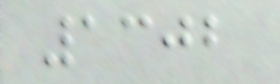1302
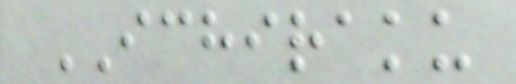ICHIRAKU
